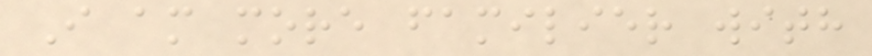I am more familier with
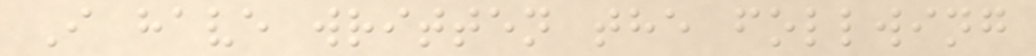I have written the follwing
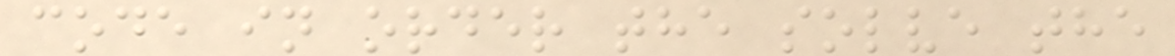code in order the solve the
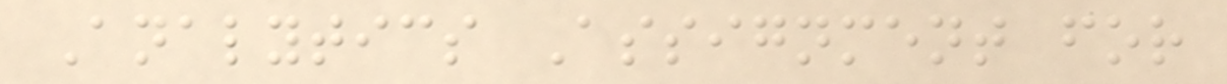Analytics Assignment for
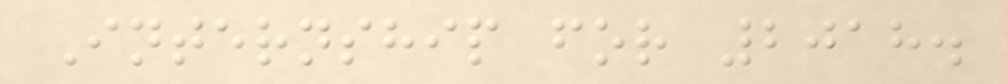Internship for 2018.
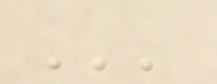'''
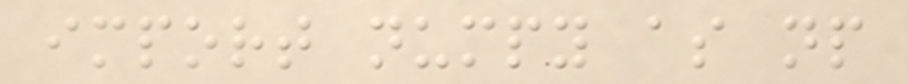import numpy as np
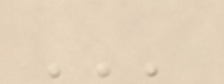'''
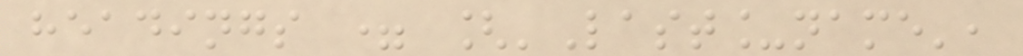headings = ['Last_name',
